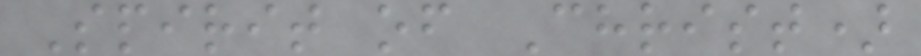Spirit of Christ)
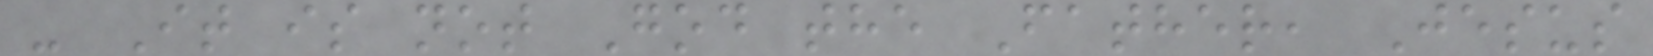- It is not God the Father, Jesus
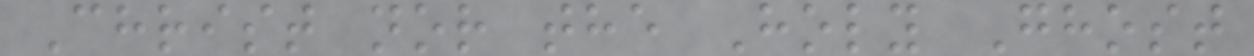Christ nor the Holy Ghost
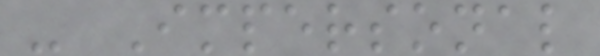- Impersonal
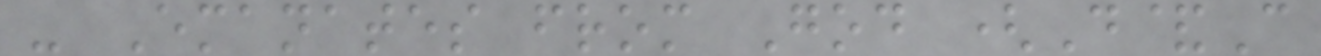- Emanates from God (D&C
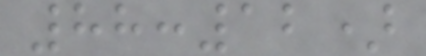88:12)
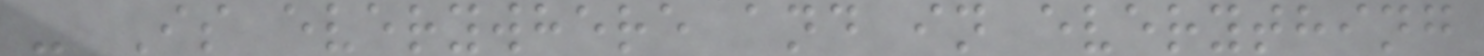- Is everywhere and in everything
